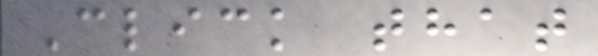Click that
